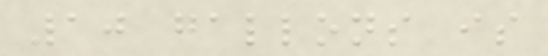10 gallons is
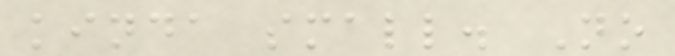kinda small. No
